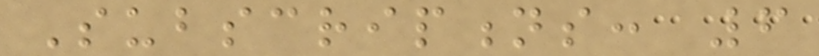Subscriptions: 6
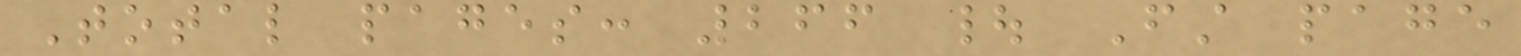Total pages: 266 | First page
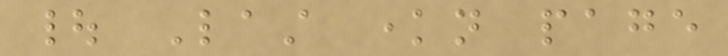| Last known page
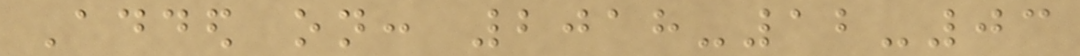Added on: 2018-12-03
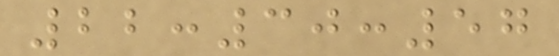22:30:57
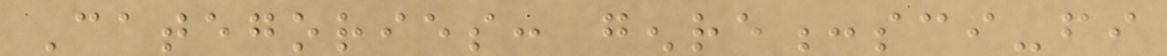Categories: genre:sci-fi
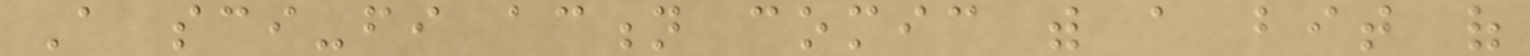A sci-fi action comic with a bit of
